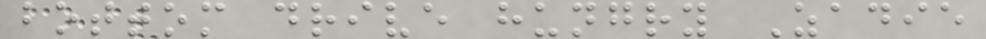bottom drive hungry Zadie
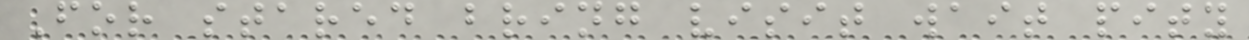For stared bring visit wait pity
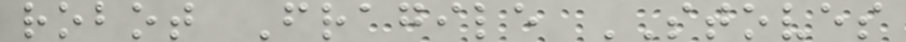robot Fragile STOVES
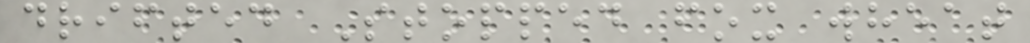drifted Stopped fox wheat
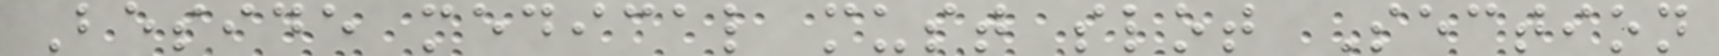Beside medical must slot Section
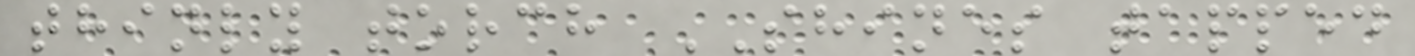thinly torch SHINES tapped
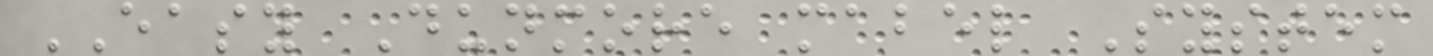EASY Dunmore mabel System
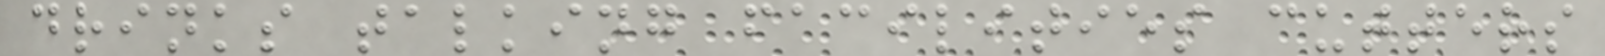drinks talking facilities cutters
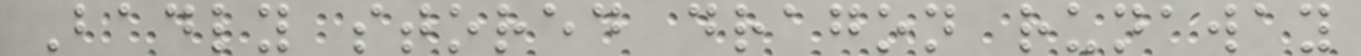Badly stored dragon runaway
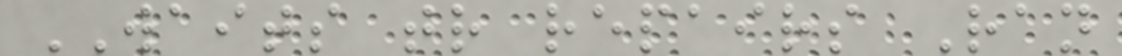WAITS tr repairs Ran
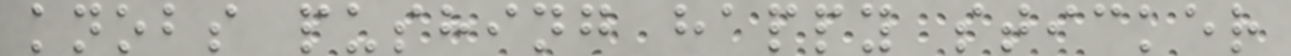knobs pushing happy sticker
